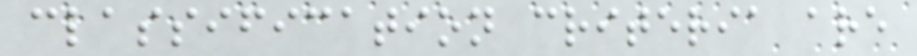classification criteria are
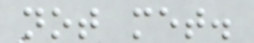not met.
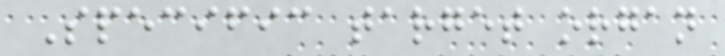Specific target organ
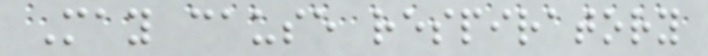May cause respiratory
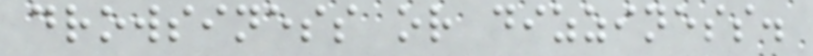drowsiness or dizziness.
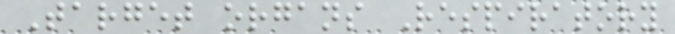Target organs Respiratory
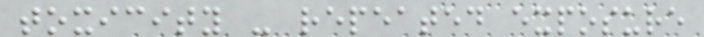toxicity - repeated exposure
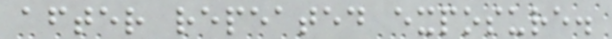after repeated exposure.
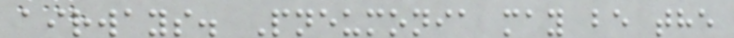airways. Pneumonia may be the
